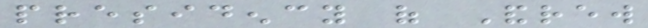presidency of Andrew
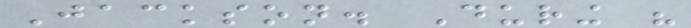Jackson. During his
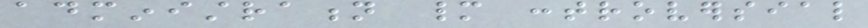administration many controversial
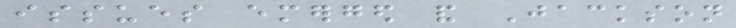issues emerged and Jackson
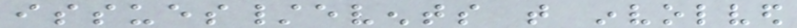issues/events that involved
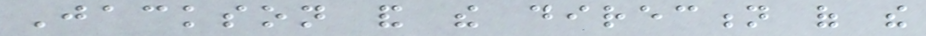Jackson and the direction of the
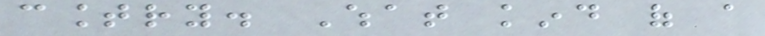country. What kind of a
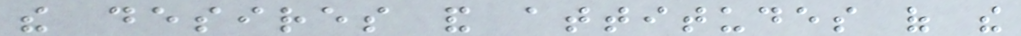the desires and attitudes of the
